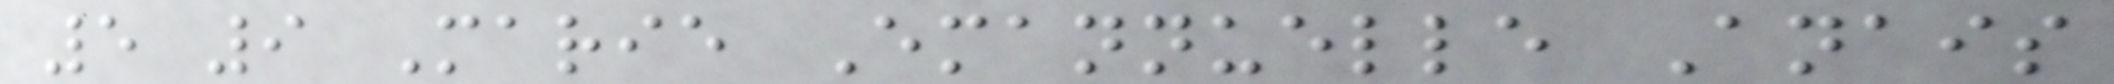5 9 Marie Emannuelle Anais
